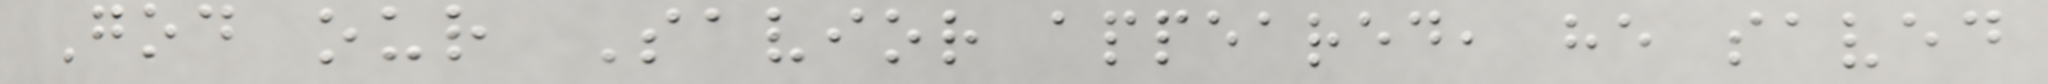God our Savior appeared, he saved
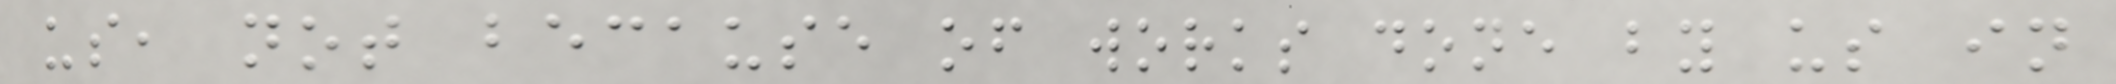us, not because of works done by us in
